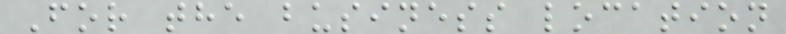For the business location
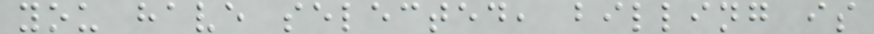you have selected, billing is
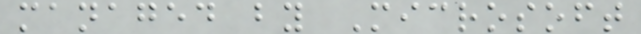managed by Microsoft
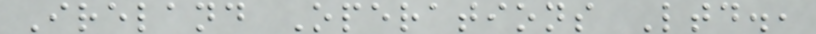Ireland Operations Ltd.,
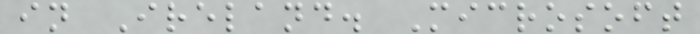in Ireland. Microsoft
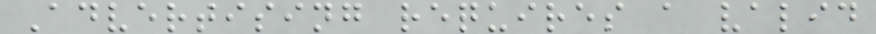Advertising requires a valid
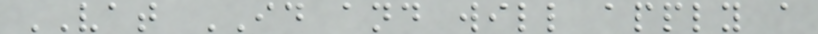VAT ID and will apply a
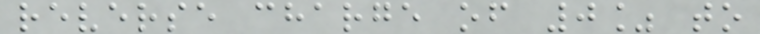reverse charge of 0% to
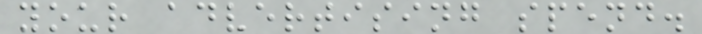your advertising spend.
